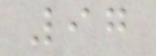97
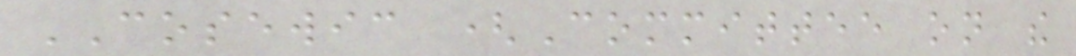COSEWIC (Committee on the
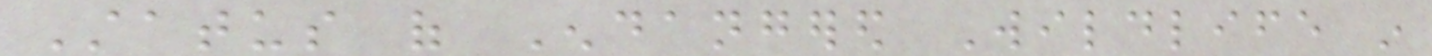Status of Endangered Wildlife in
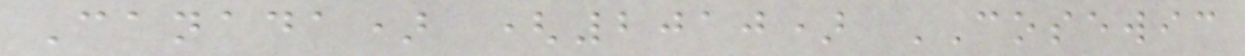Canada) (2010) COSEWIC
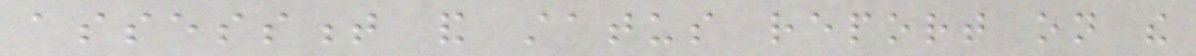assessment and status report on the
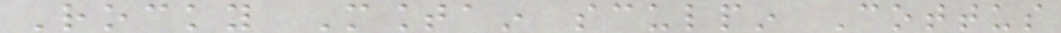Rocky Mountain sculpin Cottus
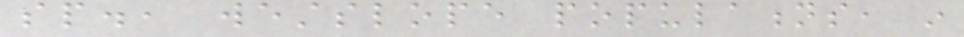sp., westslope populations, in
